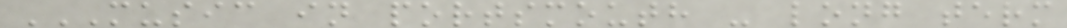MUSIC IN PORTSMOUTH - LONG TERM
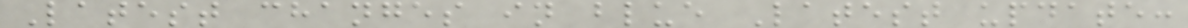Latest changes in blue Latest update:
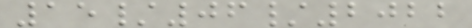15/06/2022
